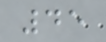45
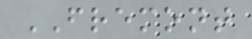FREMONT
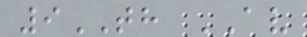9TH AV
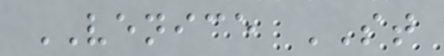VENICE ST
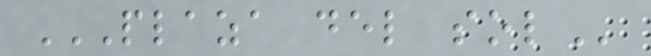PLAZA DEL SOL
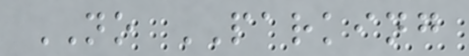NO PARKING
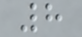8
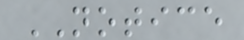NOTICE
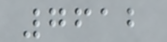7612
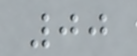00
